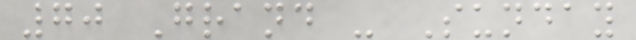70 Grand - Sunday
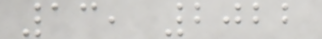13, 2022
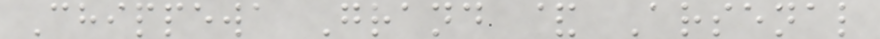Chippewa Grand & Arsenal
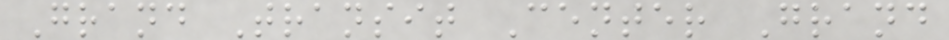Grand Transit Center Grand
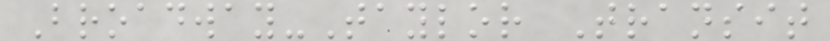Broadway-Taylor Transit
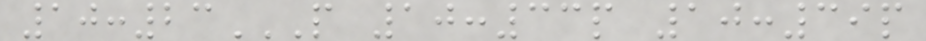10:23P 10:33P 10:39P
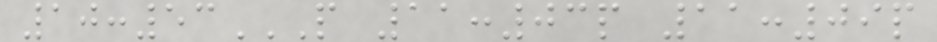10:53P 11:03P 11:09P
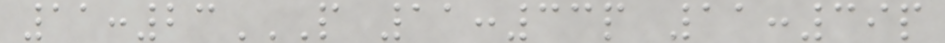11:23P 11:33P 11:39P
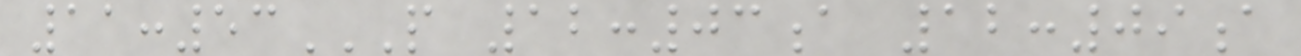11:53P 12:03A 12:09A
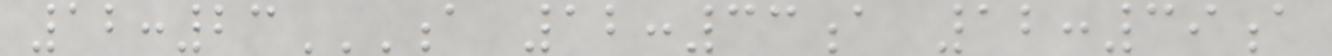12:23A 12:33A 12:39A
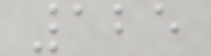125
